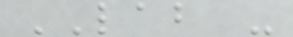LAB -
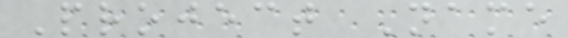Project Name
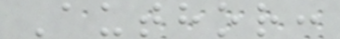Author:
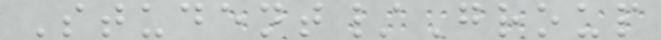Student/Group
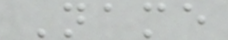Name
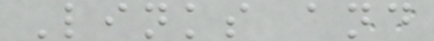Links and
